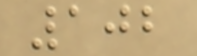102
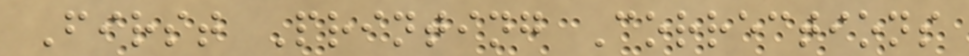First Printing Corrections
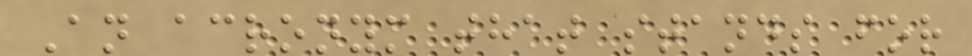An acronym that stands for
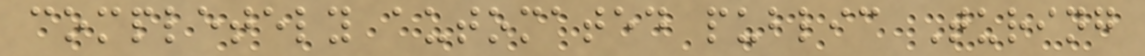completely automated public Turing
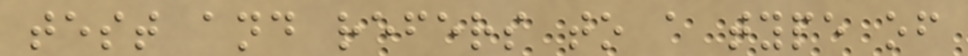test and refers to a type of
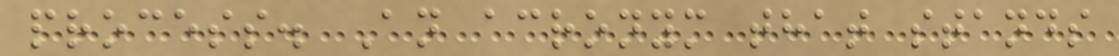process. An acronym that stands
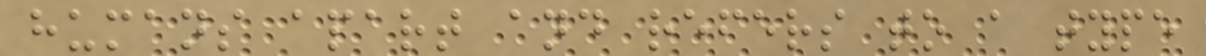humans apart and refers to a type
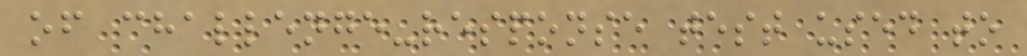of challenge-response test used to
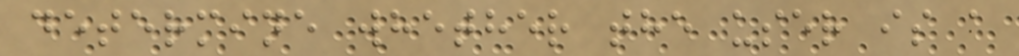determine whether the user is a
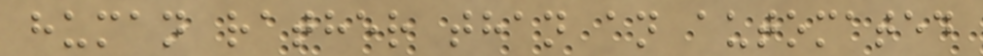human rather than an automated
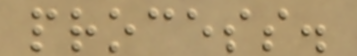process.
